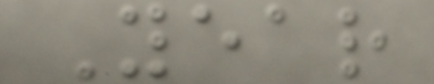Year
